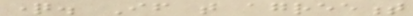question. If that agreement
